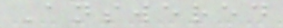Answered
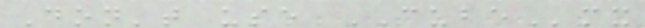Don't use CUBEmx
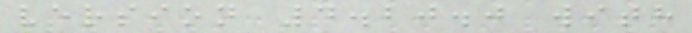version 4.20.0 with
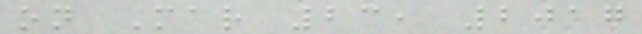on Mar 23, 2017
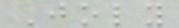Joly
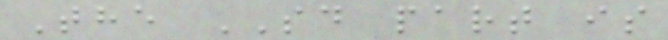The SD part is
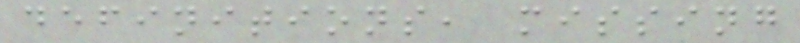definitions, missing
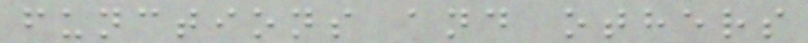functions and others
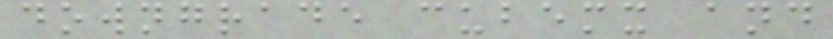downgrade cubemx and
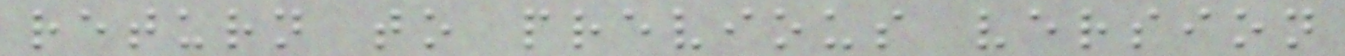return to previous version
